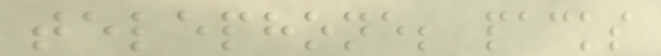telephone; packs
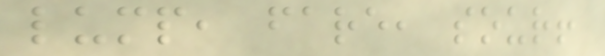lump, fare, sour!
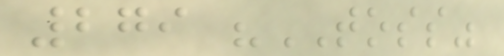279 "TOSS"
